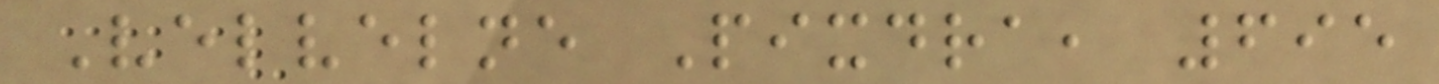Velvelne Pixdra, 695
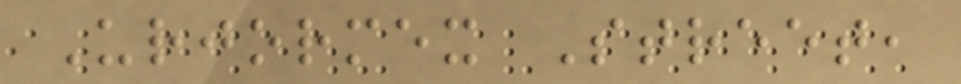Urjormex Street,
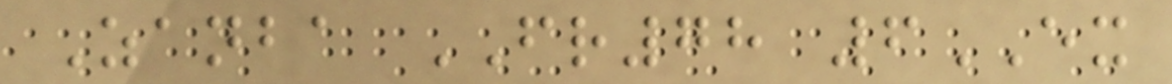Zanba FR78 6EX
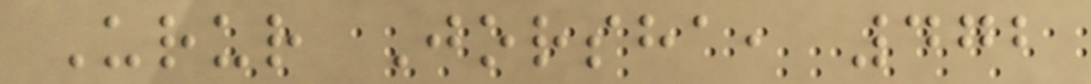Urur Jorsha, 472
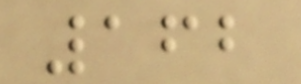162
